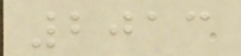2013
